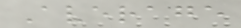Average
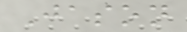Jason
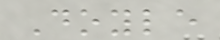Doyle
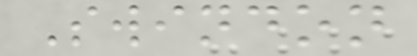Swindon
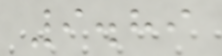9.89
